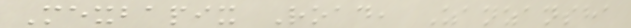Mexbapix Road, Zanzansha
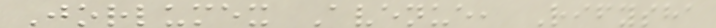Jorlumex Avenue, Rifysha
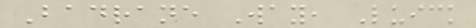Badrane Way, Luick
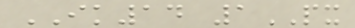IK14 1PX
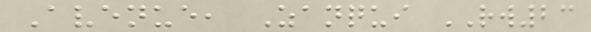Avenue, Zanqui RW23
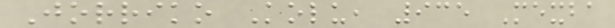Jorriko Kolu, 935 Mexba
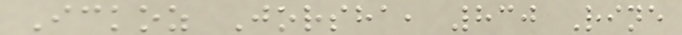Ickoz Jorsha, 830 Rine
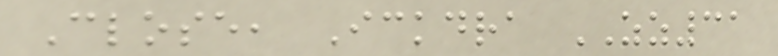Close, Ickdra ZZ31
